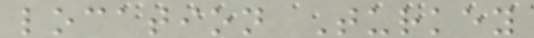location Turkey
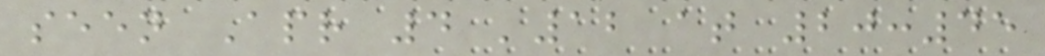seen Apr 4 '12 at 20:45
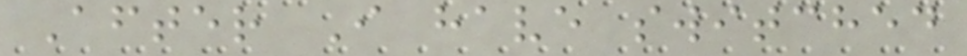After I have switched
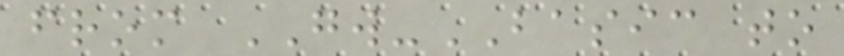from GW-BASIC to
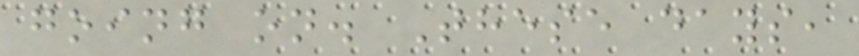going on. These days,
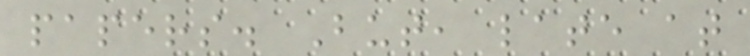papers. But, late at
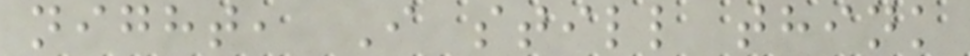night, I still think
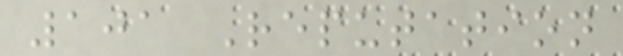101 Reputation
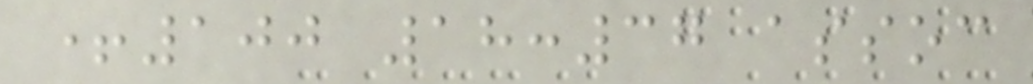+100 18:37 assoc
